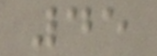45
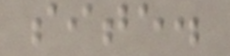site.
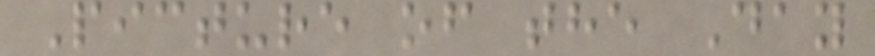Picture of the Day
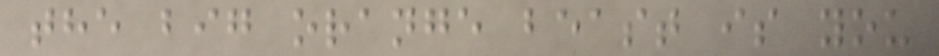the big orange beast is you
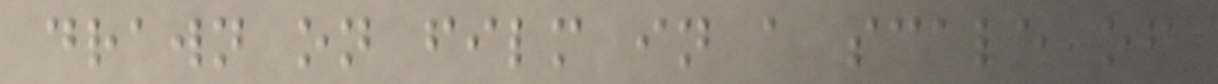drawn on film in a scale of
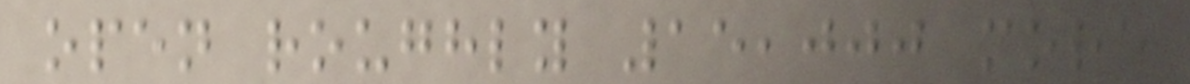open roughly 15,000 more
